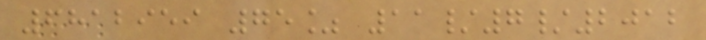6812959 75% 11/7/2012
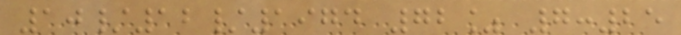10/12/1974 72% 7:25
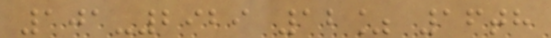101-2929 12% 16th
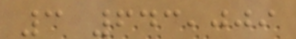3 643,009
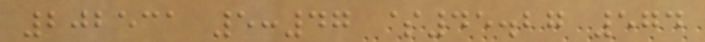202531 5:47 $45.27 574
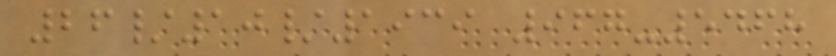26/10/1939 967-5468
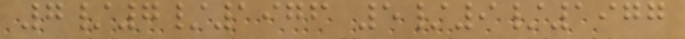7/7/1976 5/9/1977
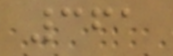361
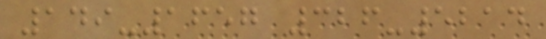149-1657 326-5214
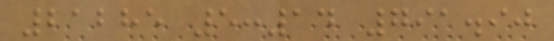21285 5:14 791.90
